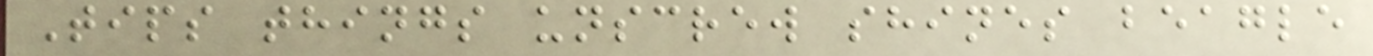Tips things unscrew shines beagle
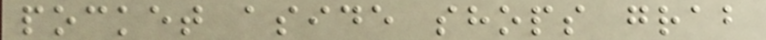pocket aside shops grab
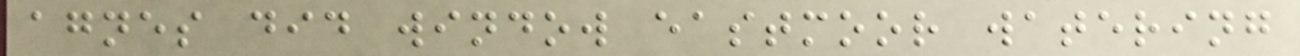agnes did window eastmoor watering
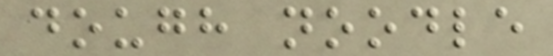dough noodle
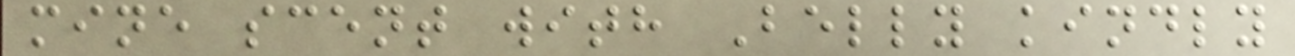mine scent with Belly kindly
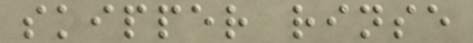skipper rinse
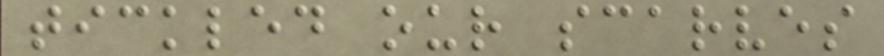tickled our scarves
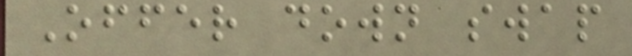Offer down swap
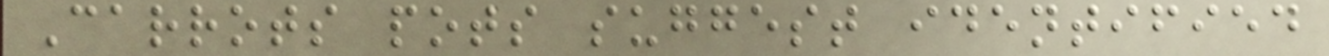Carrots pots suggest identified
